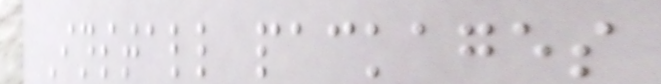Install packages
